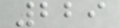229
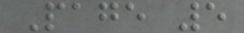Page 5
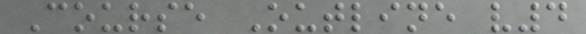Course Outline v4
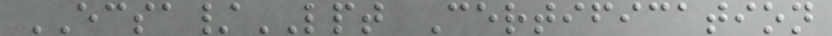ECSA/LPT Certification
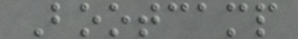Bootcamp
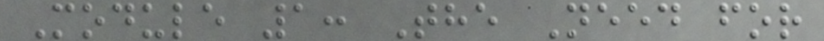Module 1: The Need for
